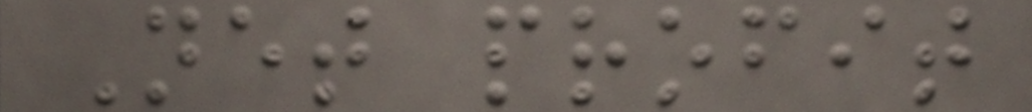Net profit
